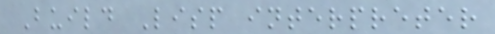Build Lisp interpreter
